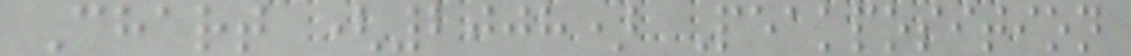Chart (2008) Peakposition
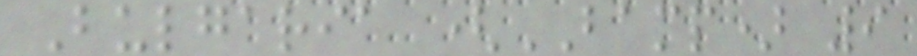Bulgaria (BAMP) 9
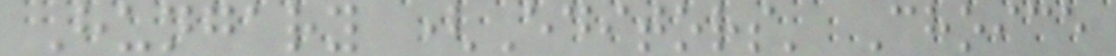Hungary (Editors' Choice
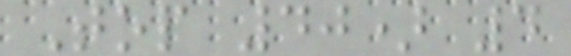Top 40) 4
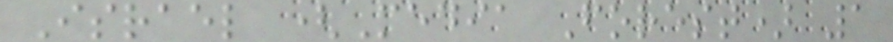Israel (Media Forest) 1
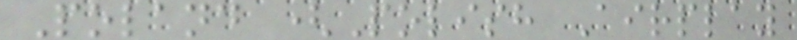Poland (Polish Airplay
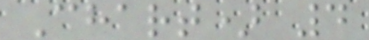Chart) 4
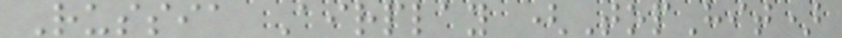Russia Airplay (TopHit)
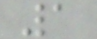1
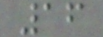16
